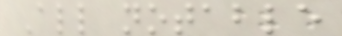All notable
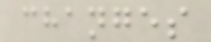changes
